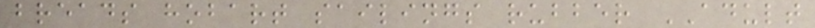breads hobart sailings rubber ADULT
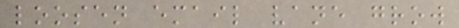loosen email vane grow
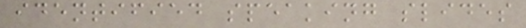identified speaking slides
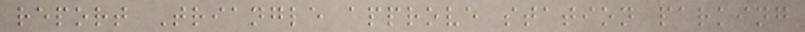report Triangle approve station parking
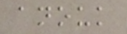anouk
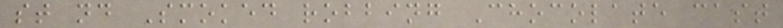st nd Smoked robbing Chocolate cast
